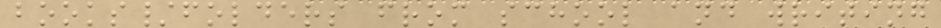books/folders from school and writing
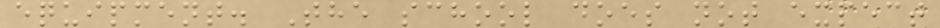equipment. The school does not expect
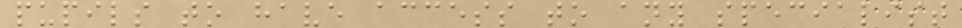pupils to have access to any specialist
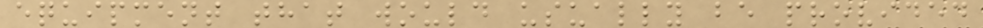equipment that would usually be provided
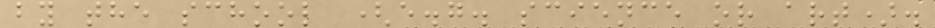by the school (e.g. science or art).
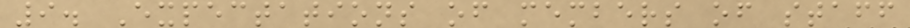9. Expectations of members of staff
